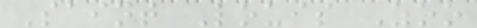Saint Louis Zoo
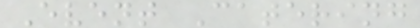Event Catering
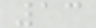13
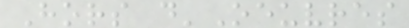Hors d'Oeuvres
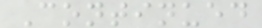Continued
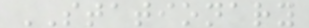STATIONARY
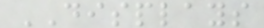DISPLAYS
